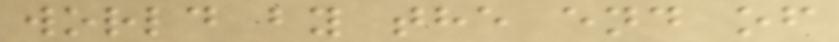world by the end of
